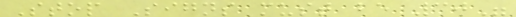Stop Signs must be 30"
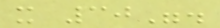x 30".
